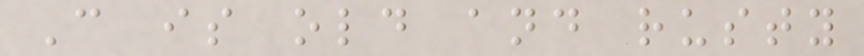C is old and rusty
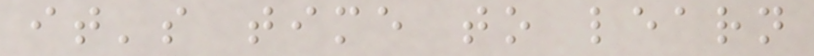it's time to learn
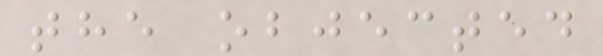the objected
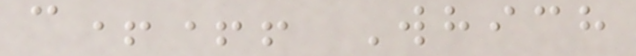c++! Which
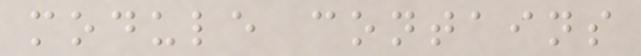module contains
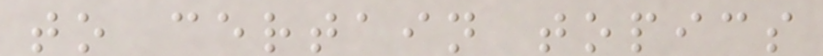to certain topics
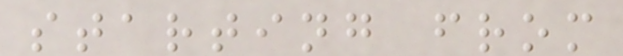starting from
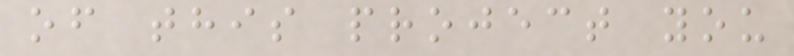of this project you
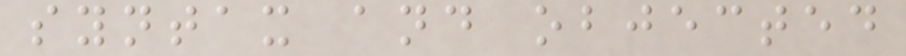syntax and objected
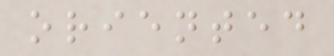oriented
